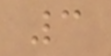3
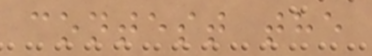contest the
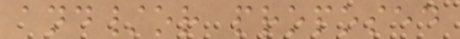and/or proposed
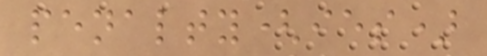penalty(ies)
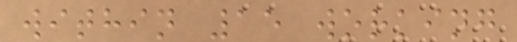within 15 working
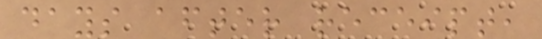days after receipt,
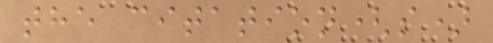the citation(s)
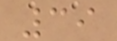39
